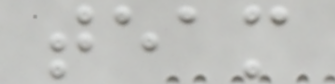team
